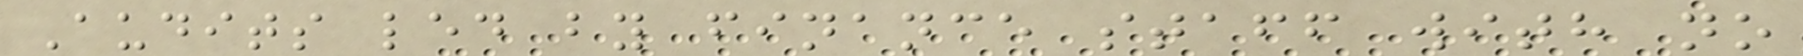Audits led by finance staff with no
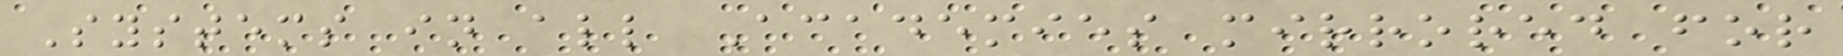Systems in all Academies mirrored for
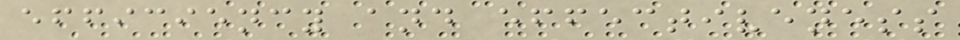efficiency and effectiveness
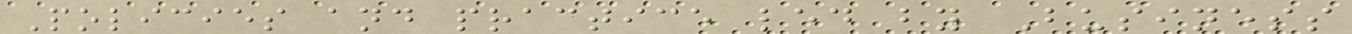Policies and practice led by Business
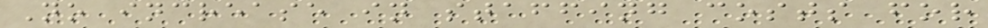No increase in staffing costs for
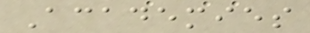Academies
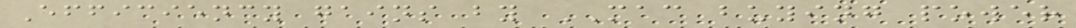Efficiency gains by MAC buying power
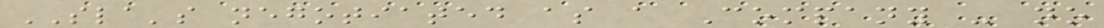SLA's negotiated as a Company - no
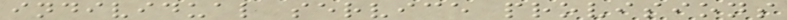individual service provisions
